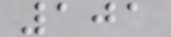101
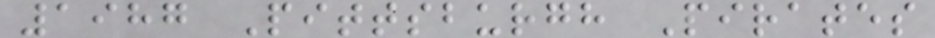1987 Pittsburgh Pirates
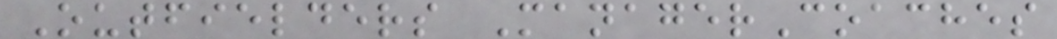Outfielders ManagerCoaches
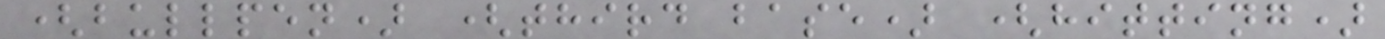(bullpen) (third base) (hitting)
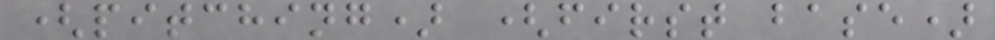(pitching) (first base)
